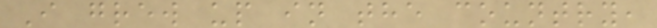I grew up in the country,
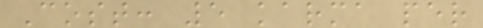Cost: 5 karma per
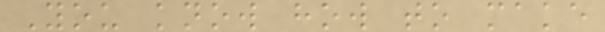You know how to make
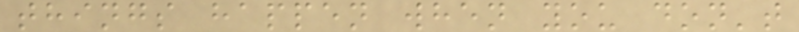things happen when you don't
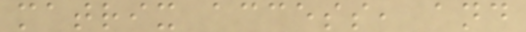matrix access, and
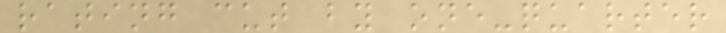rating cut by one-quarter
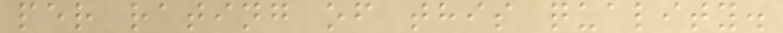per rating of this quality.
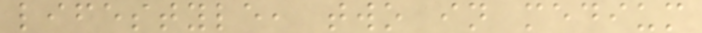lifestyle, two in medium
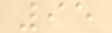95
